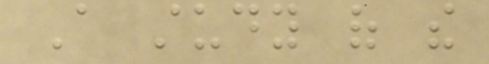A study of the
